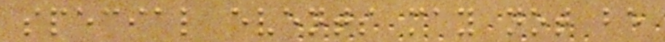special events may not be
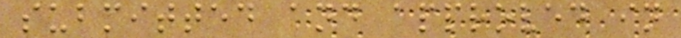submitted and approved in
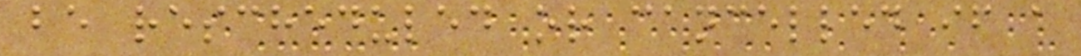be rescheduled or cancelled if a
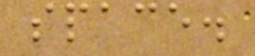space.
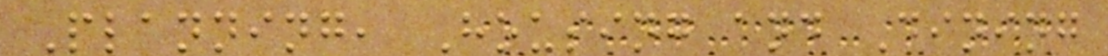Planning, Housing and Dining
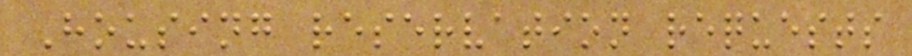Housing reservation requests
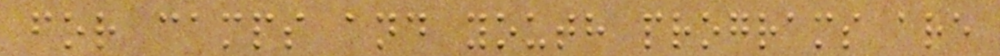for camps and youth programs are
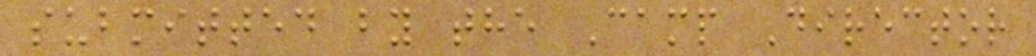submitted by the Camp Director
